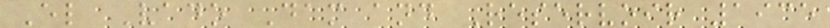El Vado Dam and Reservoir 1935
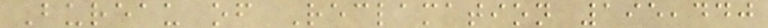Bureau of Reclamation 195,440
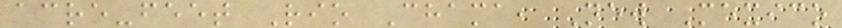acre-feet Rio Chama, New Mexico
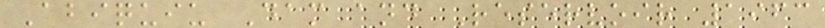Abiquiu Dam and Reservoir 1963
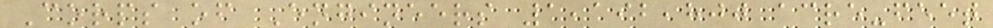Corps of Engineers 1,192,800 acre-feet
